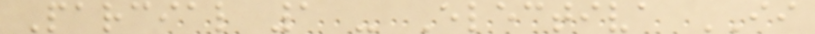Parcial 1 - Electiva II
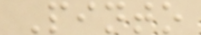Pinto
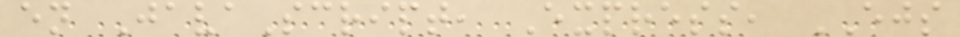en JavaScript, Express, EJS
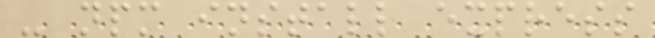- npm install express
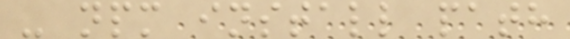- npm install path
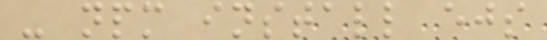- npm install ejs
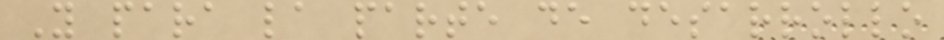Y para la parte de desarrollo
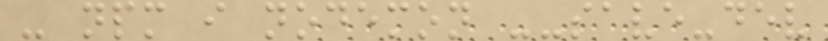- npm i nodemon --save-dev
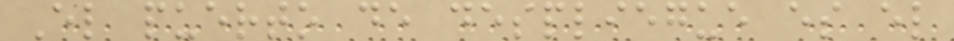El puerto de despliegue es el
